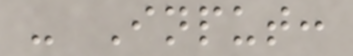- Input:
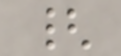{
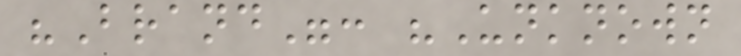"Brand": "Unknown
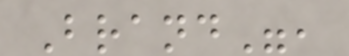Brand",
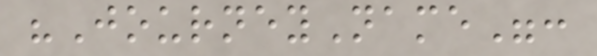"JourneyName":
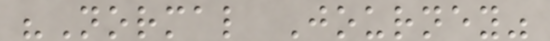"Normal Journey"
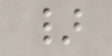}
